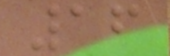16
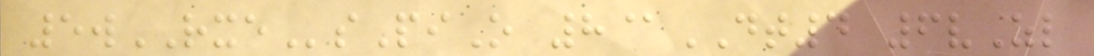5wRXEsPiO 8@DT4 6vZl
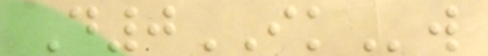D0IKw
